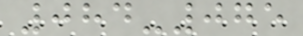084-075
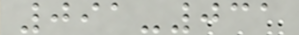091-031
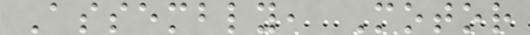Assembly, Motor
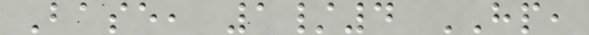Base, 1/4 HP,
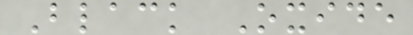Black Oxide
